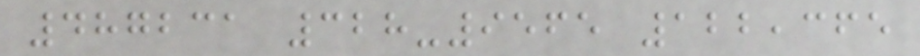487231 328-9565 122,365
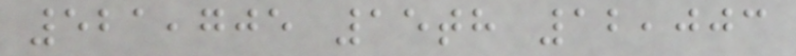521,705 15th 12,003
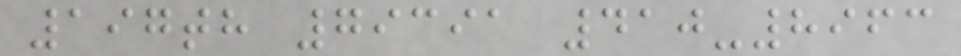197th 79391 410-8963
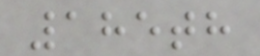185th
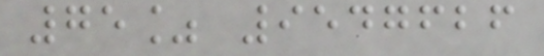75% 9547626
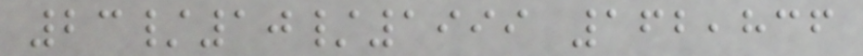23/10/1999 162,836
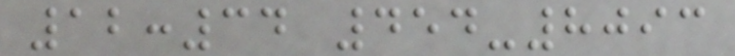12:34 454-8093
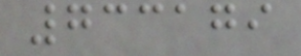733179
